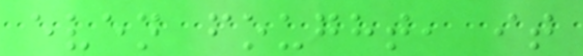even fought, it
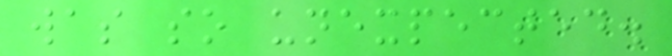was so unexpected.
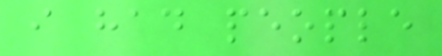i had people
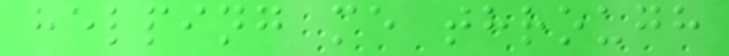helping me through
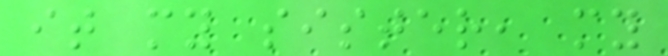it my sister, my
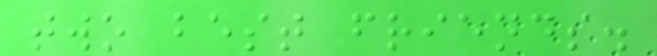two best friends.
